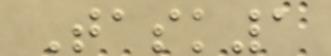Task1
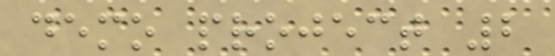demo project 2
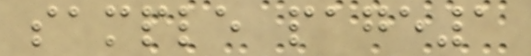sample page1
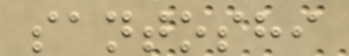santoshi
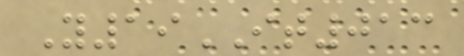Y19IT013
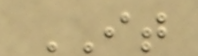IT
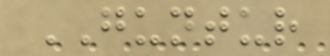GUNTUR
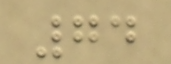74
